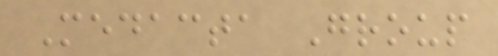Medacta Group
